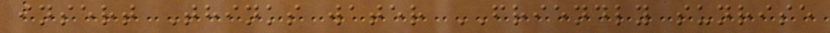insert Thinks water FRIENDLY sunrise
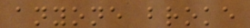anyone broke
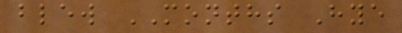blew MONTHS Hye
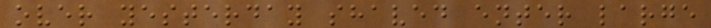over yesterday shaved enter large
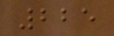225
